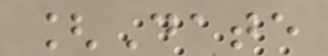[Date
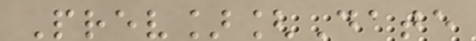Prev][Date
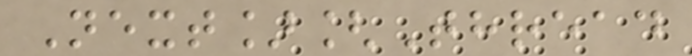Next][Thread
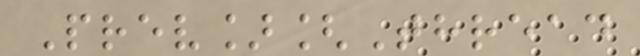Prev][Thread
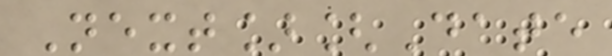Next][Date
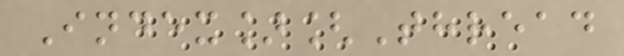Index][Thread
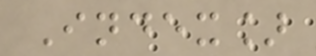Index]
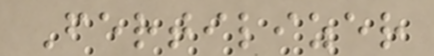Fertilizer
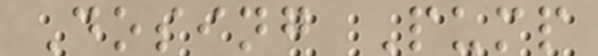Dosing Pump
